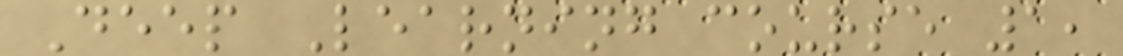Deep Learning course 1,
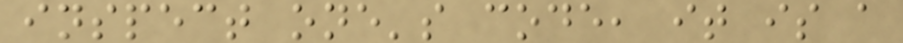inspect one's code, it is a
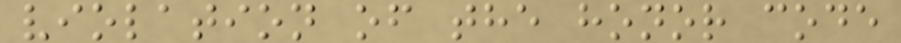violation of the honor code
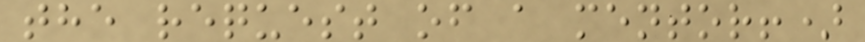the request of a mentor!)
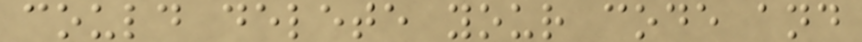could delete your code and
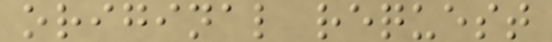original request
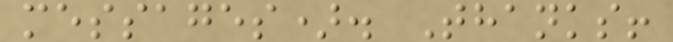messages). Thanks!
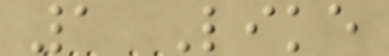1 Like
